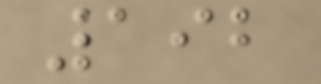192
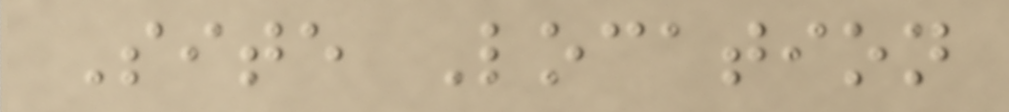Site Location
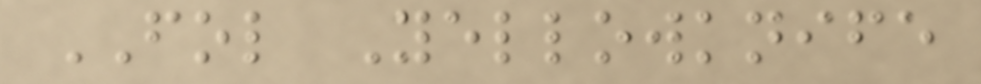FOL Yellowknife
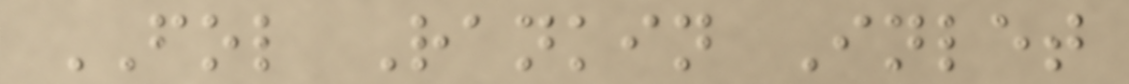FOL Rankin Inlet
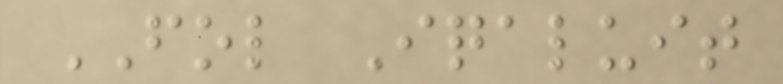FOL Iqaluit
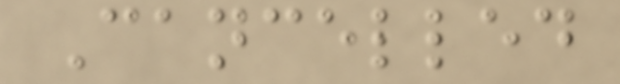Cancelled
